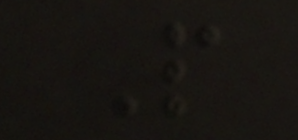People
